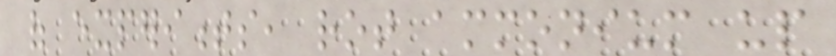of experiments, rot ammonium up
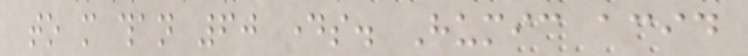to more than 60 days. Humic acid
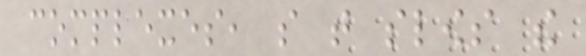complexes, so that slows the
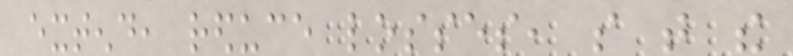extend, reduce losses, so that the
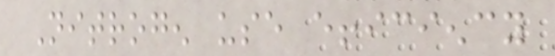Nitrogen use efficiency
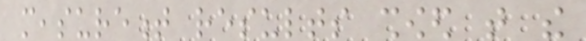measurement results showed that the
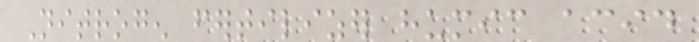Nitrogen fertilizer humic acid
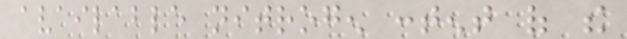available nitrogen content of the
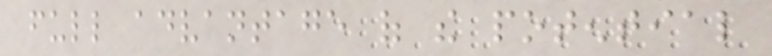full advantage of the potential
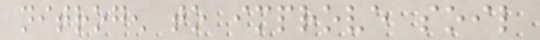nitrogen to improve soil
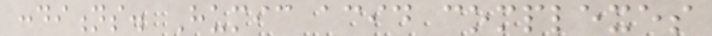conditions. Humic acid complexes
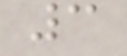3
